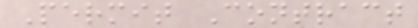Permit Contract
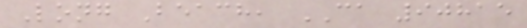Long Beach, CA 90815
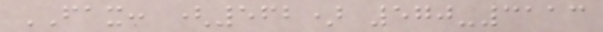FAX: (562) 570-3113
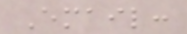Email:
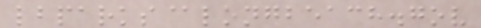lbparks@longbeach.gov
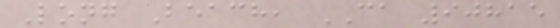Long Beach, CA 90815
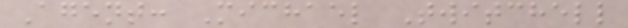Agent: Michael Twitchell
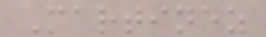Martinez
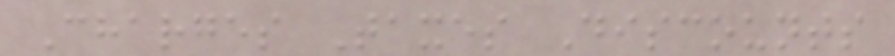Charges Taxes Discounts
